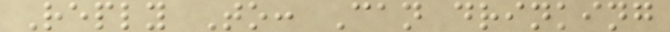Reply To: Can drinking
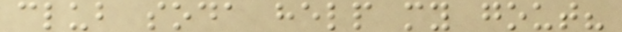club soda help my gout?
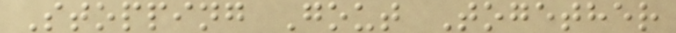Stopping Gout Together
